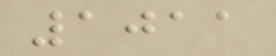1011
